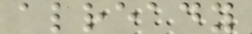already
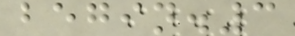begin.3
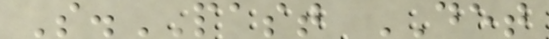S.PAST DET
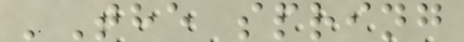'The spring
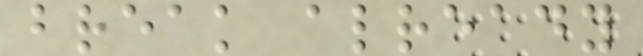break already
